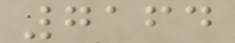7164
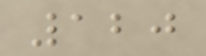120
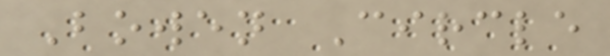Bowen Circle
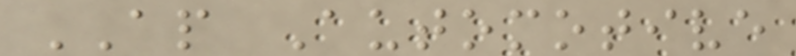AP Automotive
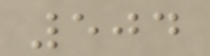504
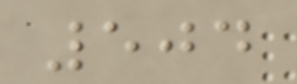504
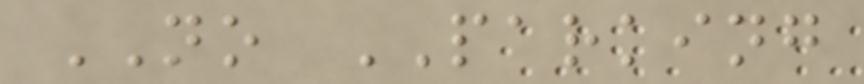NO PARKING
